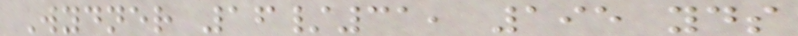Wydner 16/31, 195 yds
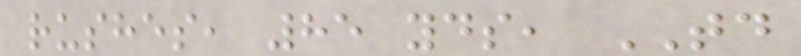rushes, 85 yds, TD
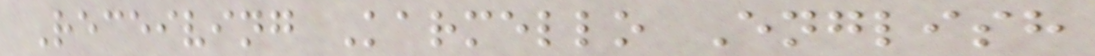Receiving Karmello English
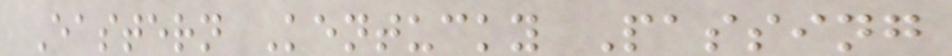Eastern Kentucky Passing
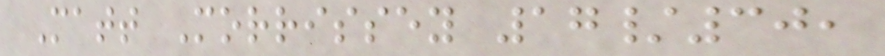Matt Morrissey 17/30,
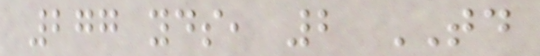277 yds, 2 TD
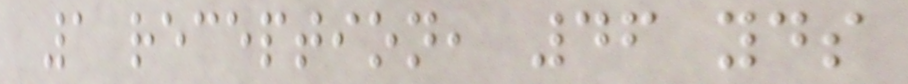1 reception, 46 yds
